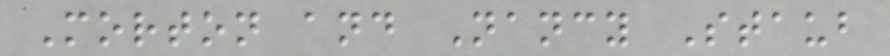Morton and Nancy Staub
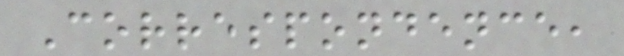Correspondence,
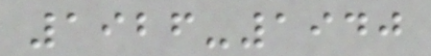1926-1940
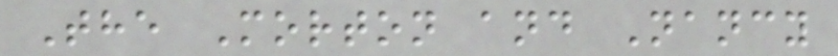The Morton and Nancy
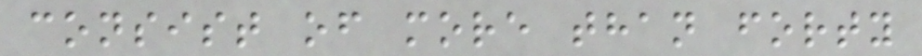consist of more than forty
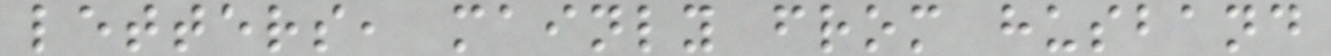letters, mainly from husband
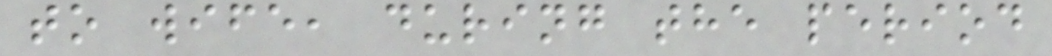to wife, during the period
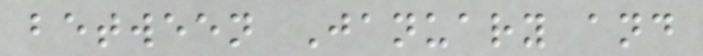between January and
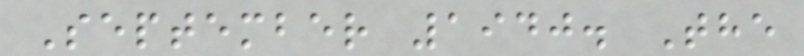September 1940. The
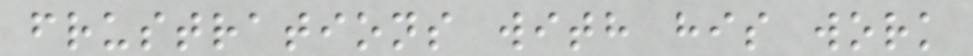frustrations with his work
